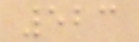523
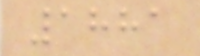1881
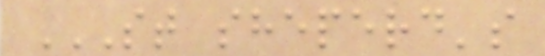ST SHEPERD'S
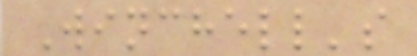Winchell's
